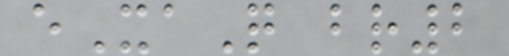eXaQ br2
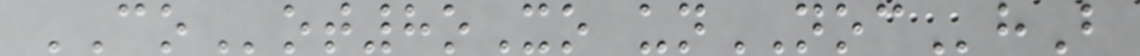COot8oXo unNOChB
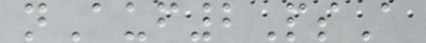nAuf2PsA
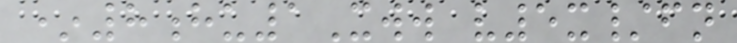*8hu1Xww v5x/fn
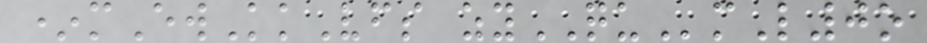*mEwKkVfs zyQUmL0o
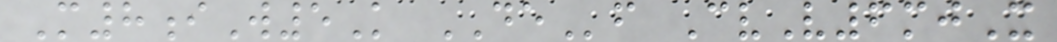M8iW5K DEf CvV6mjX
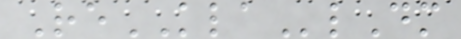ReKLAlDm
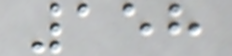158
